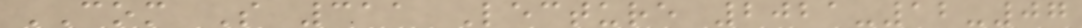COM S 311 Lecture 2021-12-07
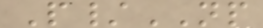P/NP
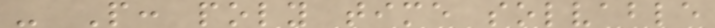- P: poly time solvable
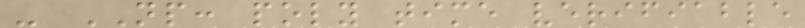- NP: poly time verifiable
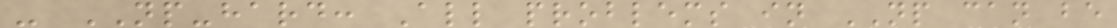- NP-hard: All problems in NP can be
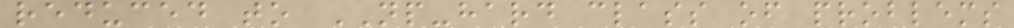reduced to NP-hard class of problems
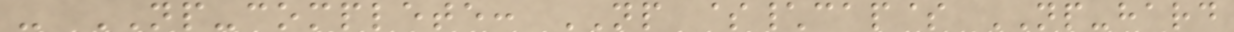- NP-complete: NP $\cap$ NP-hard
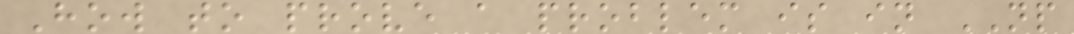How to prove a problem is in NP
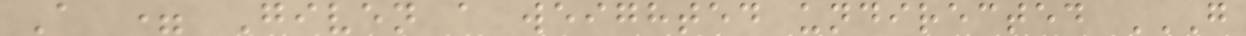A = Given a weighted undirected G
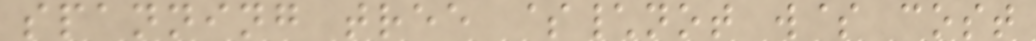spanning tree $\not w$ cost
